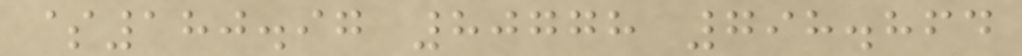$180.97 80778 798.864
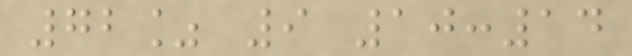72% 9 10:14
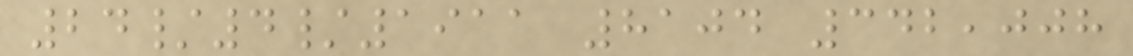24/4/1911 8104 342,008
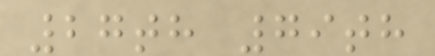27th 79th
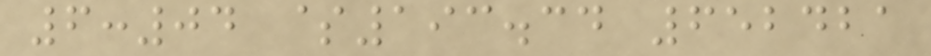6:04 $193.34 652421
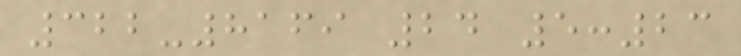322-8169 24 5:23
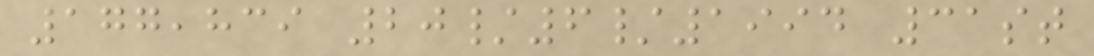177,839 20/6/1994 31st
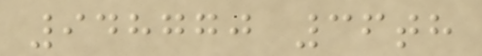948770 36th
